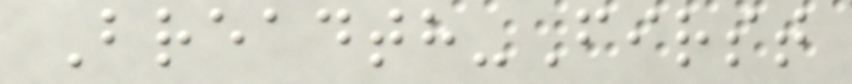Breadth-First
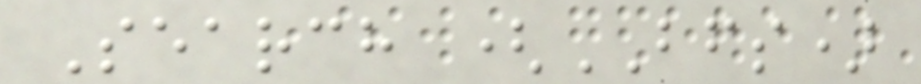Search (BFS)
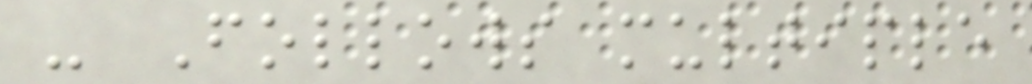- Follows multiple
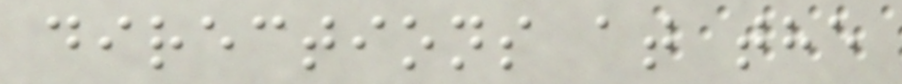directions at the
